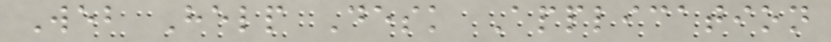Web Help Desk Application
